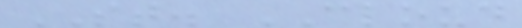ST. CLOUD
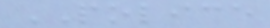POLICE
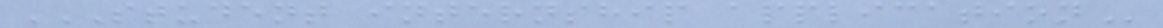STUDENT INTERNSHIP APPLICATION
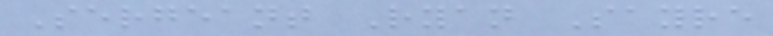Sergeant Ryan Sayre
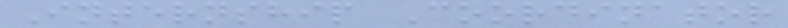Internship Coordinator
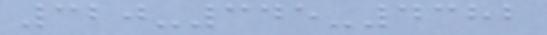320-345-4382
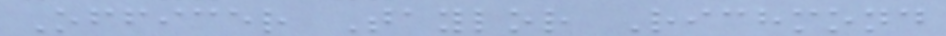Officer Taylor Richmond
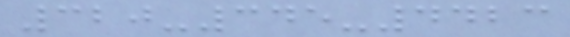320-345-4423
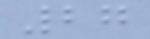27
